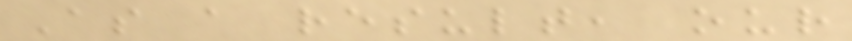As a result, our
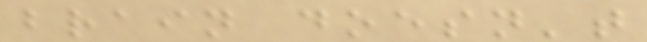brain doesn't
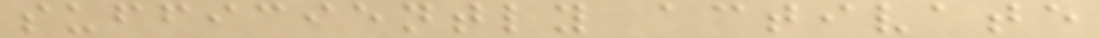sufficiently activate
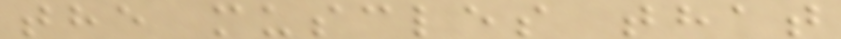the muscles that
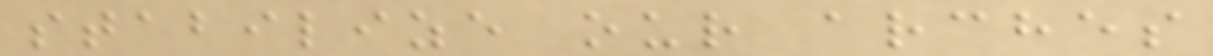stabilize our arches
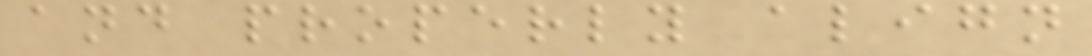and properly align
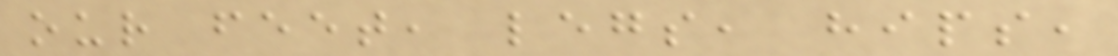our feet, legs, hips,
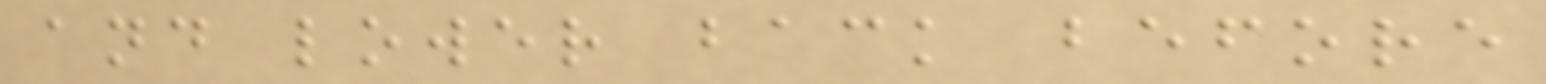and lower back before
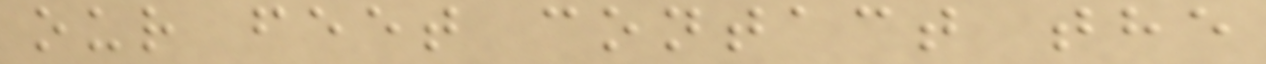our feet contact the
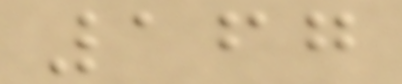167
